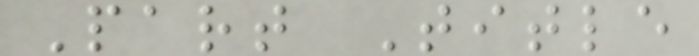Part Title
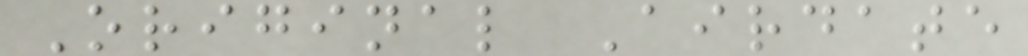Original Airdate
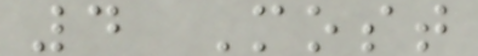4 Most
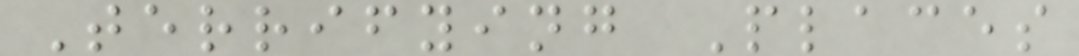Terrifying Places
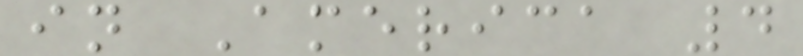in America 4
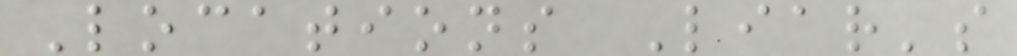Locations Liar's
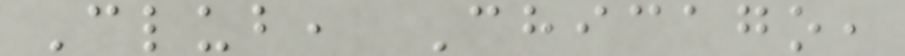Club, Chicago,
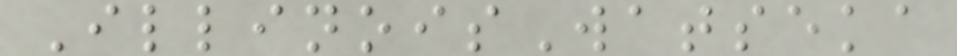IllinoisWatseka
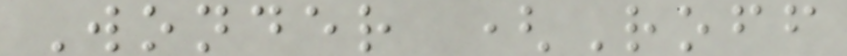Wonder (Roff
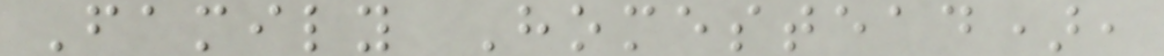Family Homestead),
